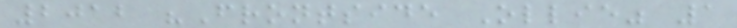2012 "Frontside Ollie" 1
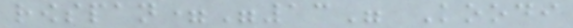rowspan="13" Koodi
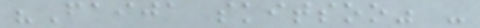"Faija skitsoo" -
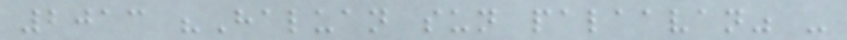2013 "Haluan sun palaavan" -
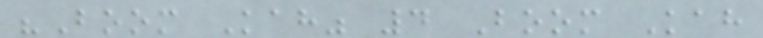"Boom Kah" 4 Boom Kah
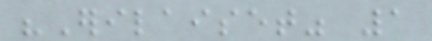"Erilaiset" 1
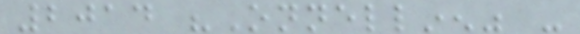2014 "Onnellinen" -
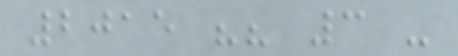2015 "" 3 -
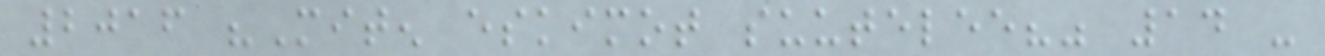2016 "Miten eskimot suutelee?" 14 -
